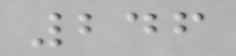246
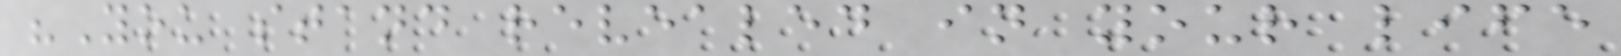"You stand revealed in your life
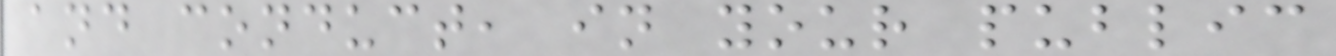and conduct, in your public
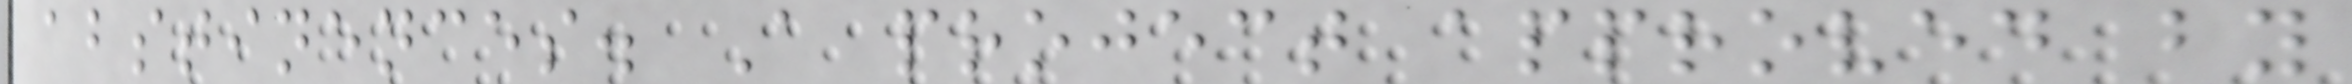abstinences. A project approved by
